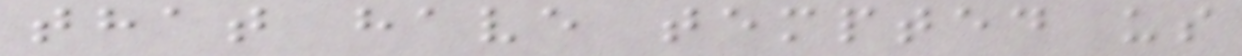that have tempted us
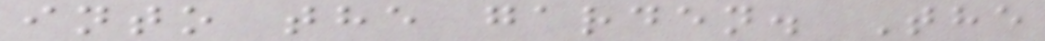into the garden. The
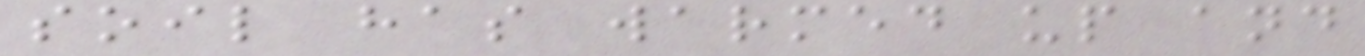soil has warmed up and
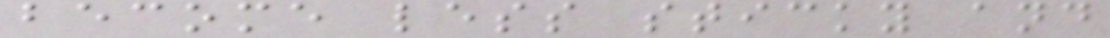become less sticky and
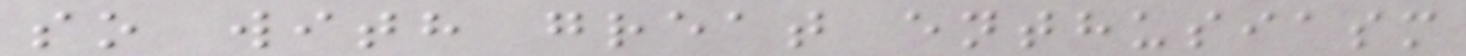so with great enthusiasm
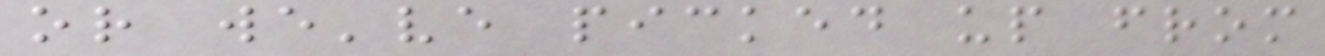or we've picked up from
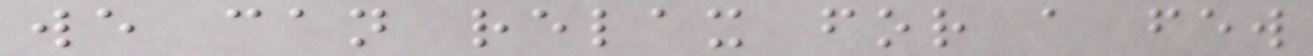we can relax for a few
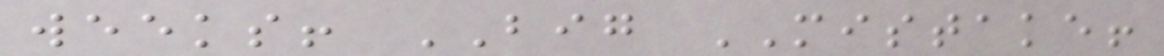weeks! BIG MISTAKE!
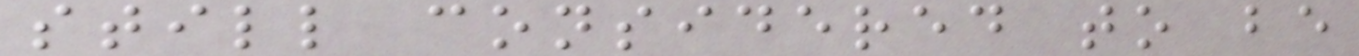still considered to be
